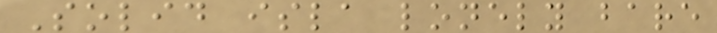Solid isla lonely bare
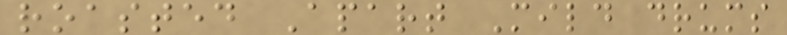roasted Apart Mild drums
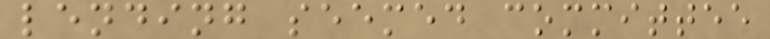lending seemed committee
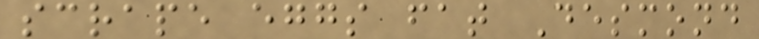scrape eggs fat Desmond
